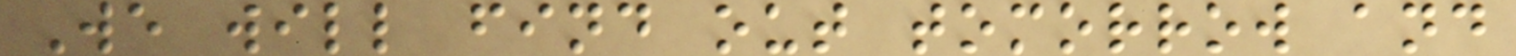We will find out tomorrow and
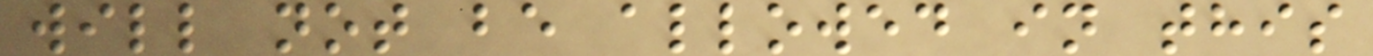will not be allowed in this
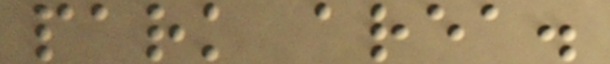park area.
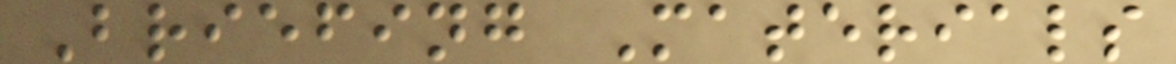Briefing Materials
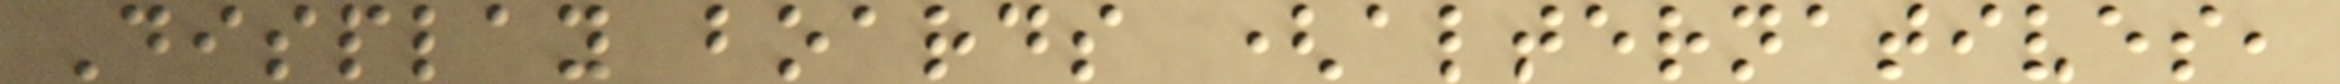Display boards (alternatives,
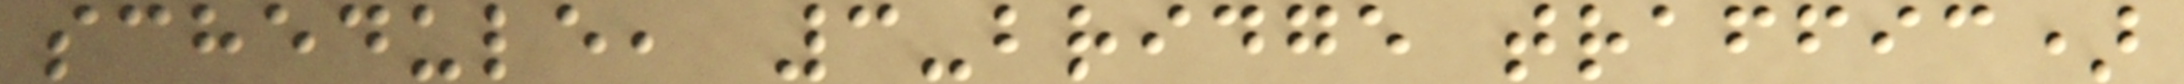schedule, 3-bridge traffic)
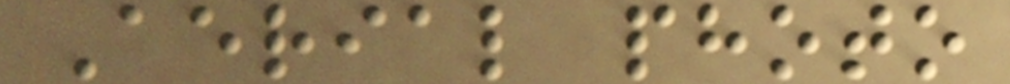Aerial photo
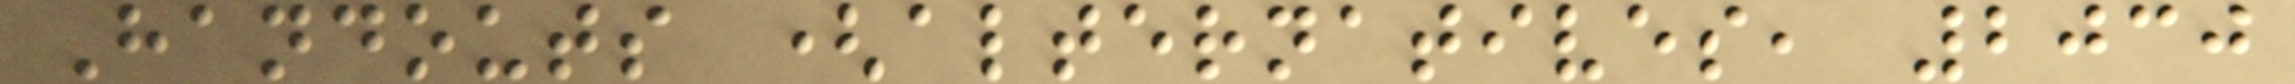Handouts (alternatives, 2030
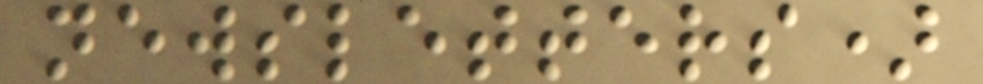newsletters)
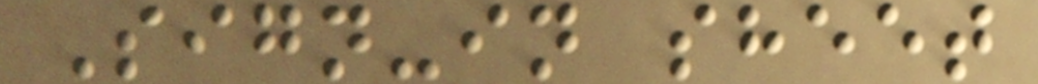Sign-in sheet
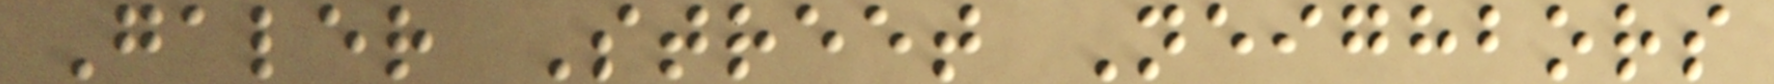Galer Street Neighbors
